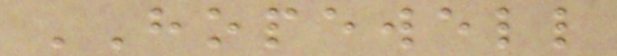HOPEWELL
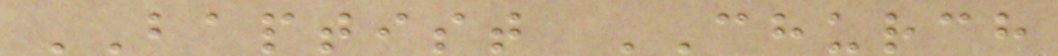BAPTIST CHURCH
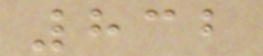832
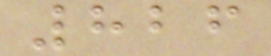826
